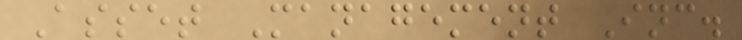Asset Management Inc.
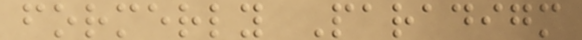formerly Paradigm
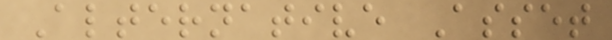Alternative Asset
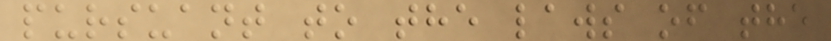pursuant to the laws of the
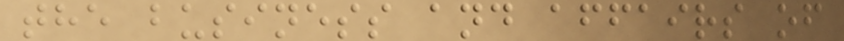the business and affairs of
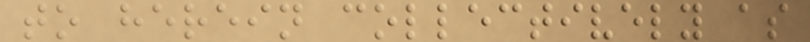to herein collectively as
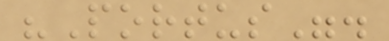"Portus".
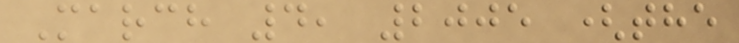March 4, 2005 (the
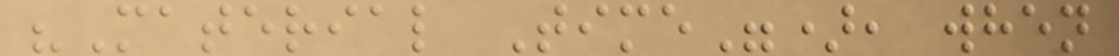"Material Time"), when
